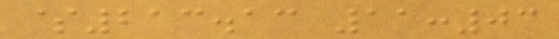$213.13 11:03
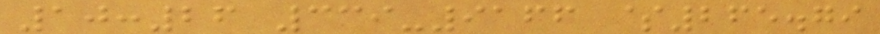10:26 339-9166 $265.79
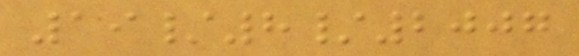19/8/2007
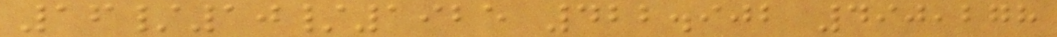16/10/1925 422.902 490,278
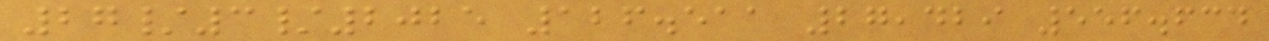27/3/2025 126.511 27,429 556.634
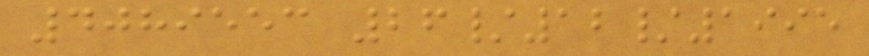4089553 26/12/1995
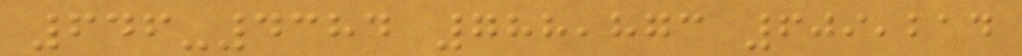646-4384 788,873 609,214
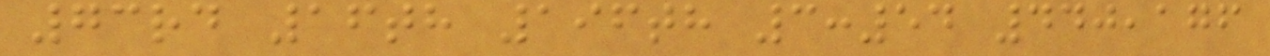73rd 16th 196th 3:54 440,176
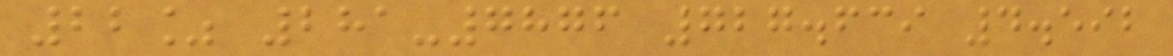22% 281-7876 727.639 4.592
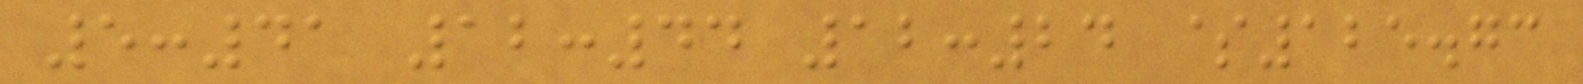5:41 12:44 12:24 $125.73
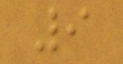9
